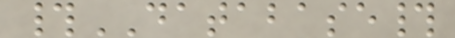#DATABASE#
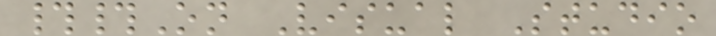##On Visual Studio
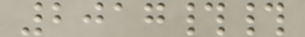2017##
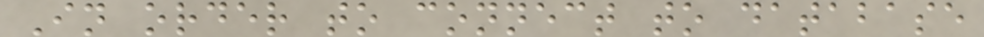In order to connect to database
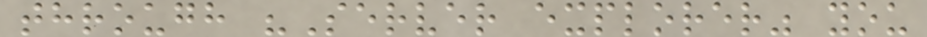through "Server explorer" you
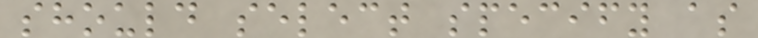should select specify as
